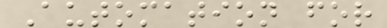Automation for
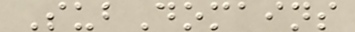SubDomains
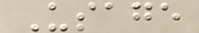Usage
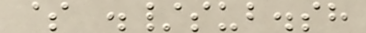$ ./sub.sh
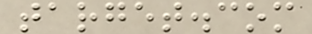target.com
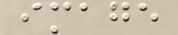image
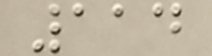114
